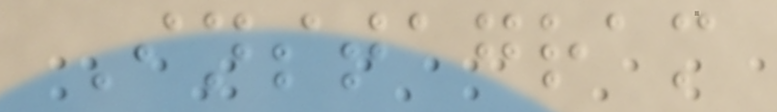Instagram
